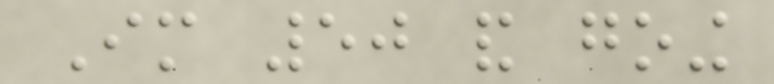Im 50 and going
